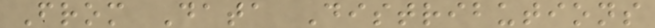From Data Distributions
